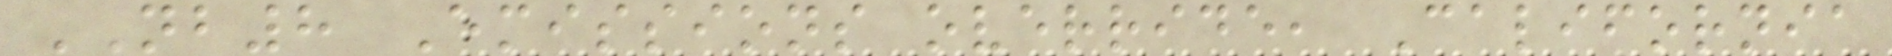NB8 Emissions override, California
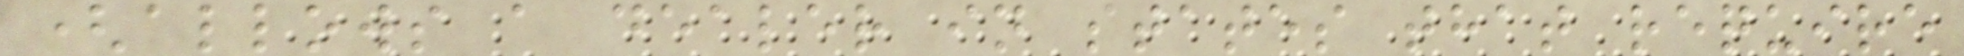(allows a dealer in states that require
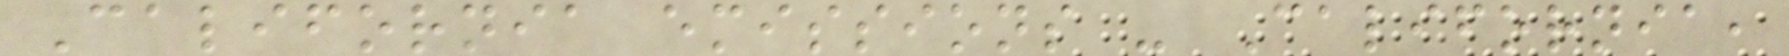California emissions - California,
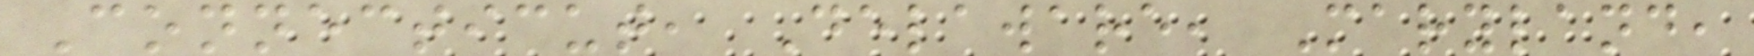Connecticut, Delaware, Maryland,
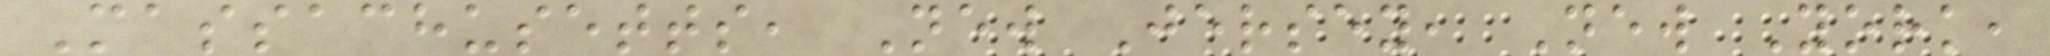Massachusetts, New Jersey, New York,
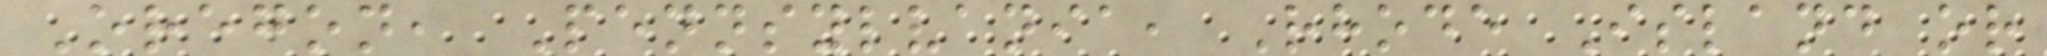Oregon, Pennsylvania, Rhode Island or
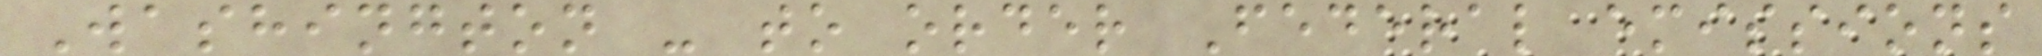Washington - to order Federal emissions
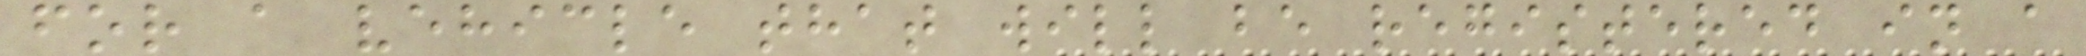for a vehicle that will be registered in a
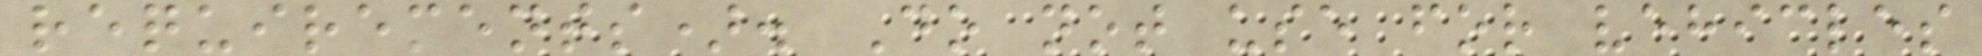requirements). Do not use for vehicles
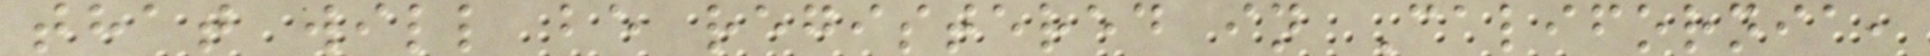that will be registered in California,
